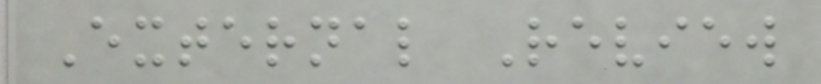External Review
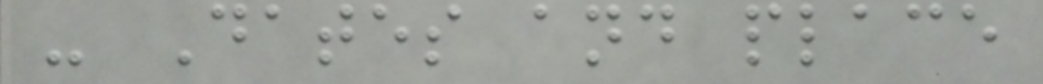- Dates and place
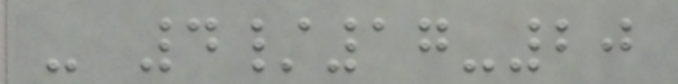- 4/17-20
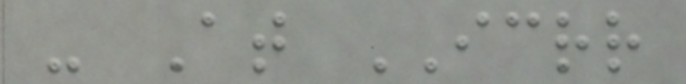- At ICRR
